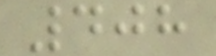408
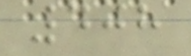408
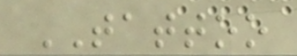TATTOO
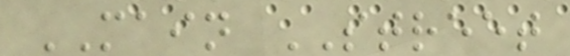MAIN STREET
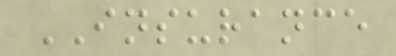INSURANCE
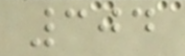304
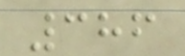386
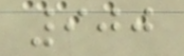900
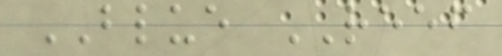BLUE REEF
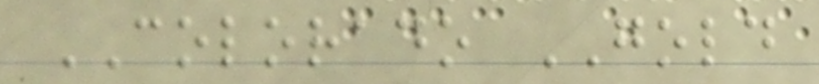COLORADO GOLD
